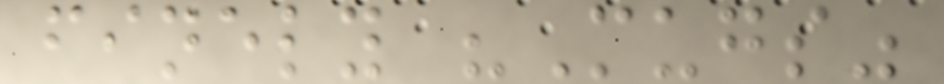finely "Mugs"
